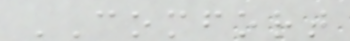COMFORT
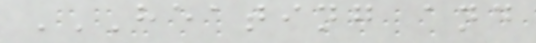HEATING AND
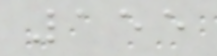155
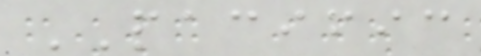PACIFIC
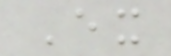Ex
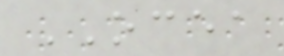OCEA
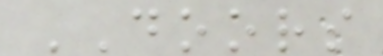DOORS
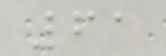61
